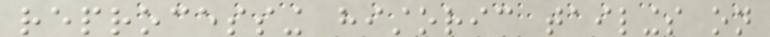reprocessing historic tailings on
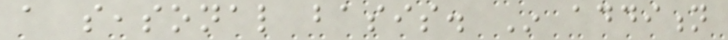a seasonal basis. In addition
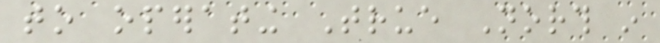to operating True North in
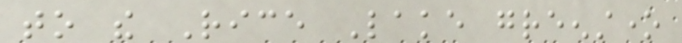to the Rice Lake greenstone
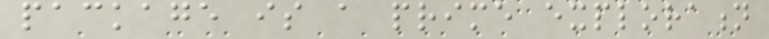package is a prime exploration
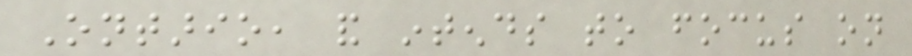Ontario, and intends to focus on
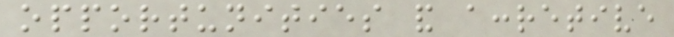opportunities and accretive
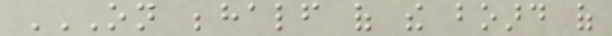ON BEHALF OF THE BOARD OF
